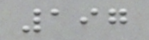197
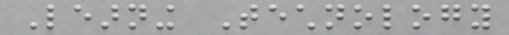Learning Technology
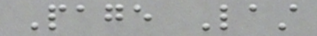Page Last
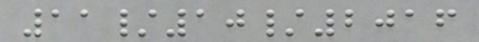11/10/2016
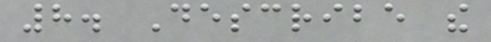8. Describe the
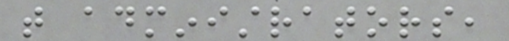that administrators,
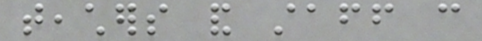teachers and staff can
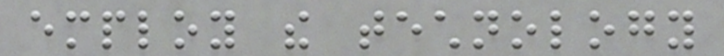employ the technology
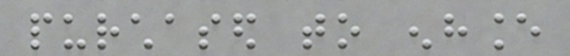purchased to enhance
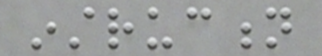instruction
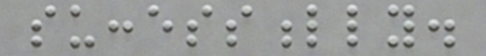successfully.
